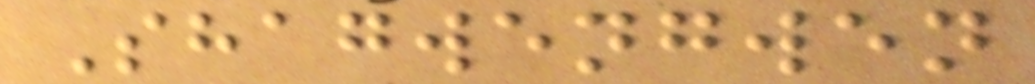Shagwengwen
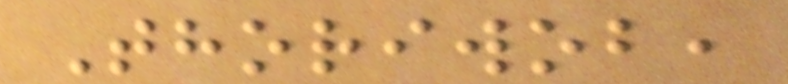Thoriwob,
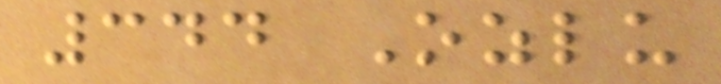344 Ozlu
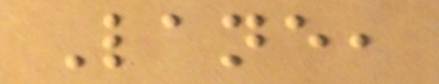Lane,
